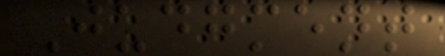Judgment
